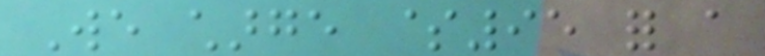We charge $95 for a
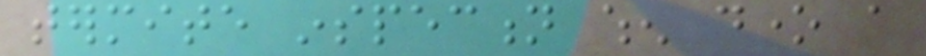termite inspection when done a
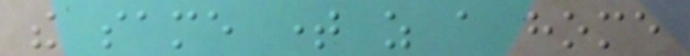the same time as a home
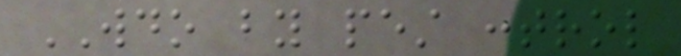WDO by pest control
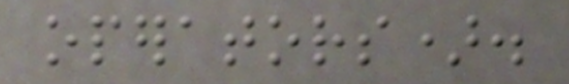operators).
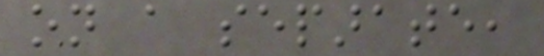on a separate,
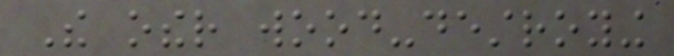The other wood-destroying
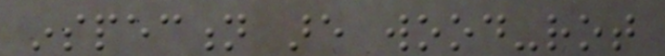inspection are wood-rot
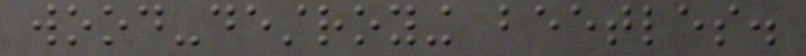wood-destroying beetles.
